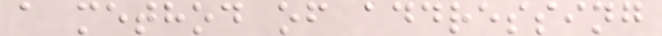a method of addressing
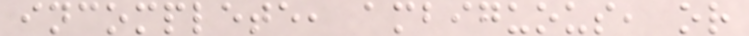incomplete, ambiguous, or
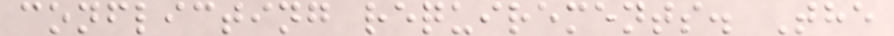conflicting requirements. The
